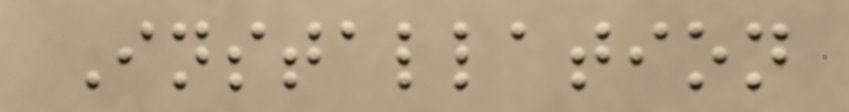Installation
